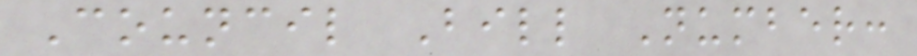Council Bill Number:
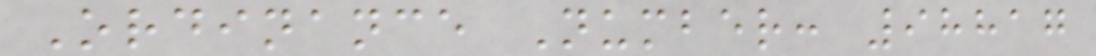Ordinance Number: 98817
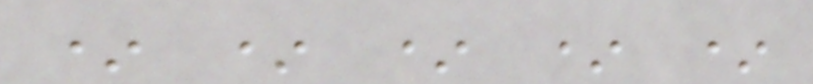* * * * *
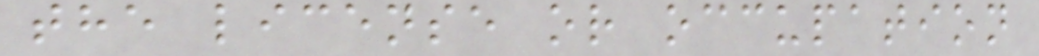the license or occupation
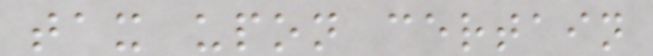tax upon certain
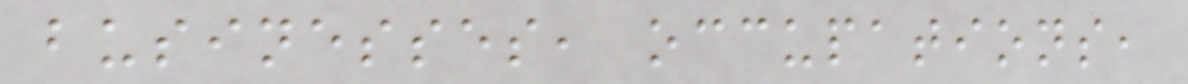businesses, occupations,
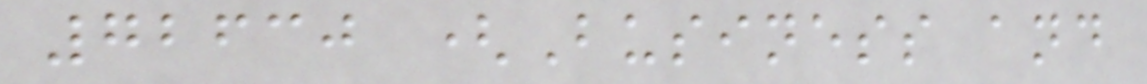72630 (Business and
